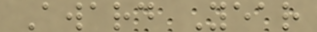Award Year
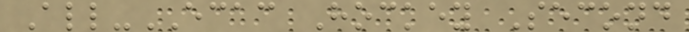All-ECAC Hockey Second
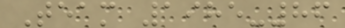Team 1985-86
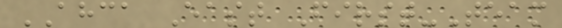AHCA East First-Team
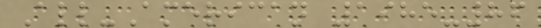All-American 1985-86
